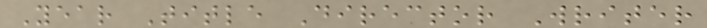Year Title Director Writer
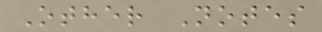Other Notes
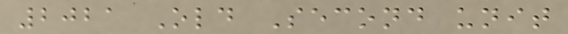2021 Old Second unit
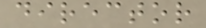director
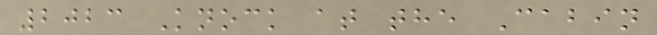2023 Knock at the Cabin
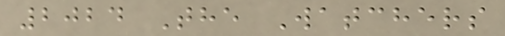2024 The Watchers
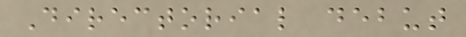Directorial debut
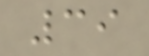39
